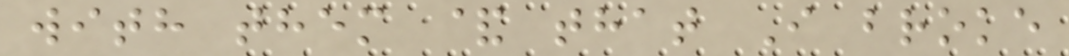with them & that I broke
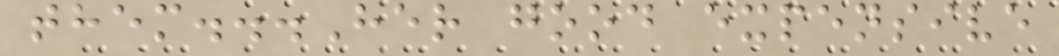them...Her good expensive
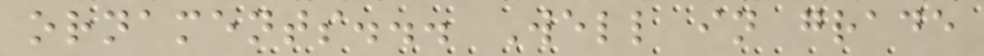ornaments... Well in grade
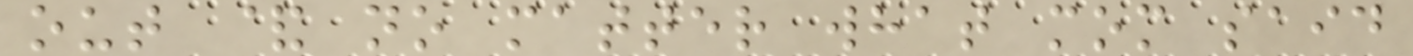out & no matter what mom said
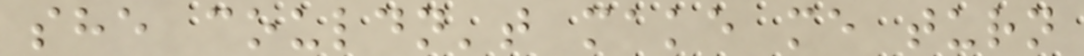she couldn't make me turn
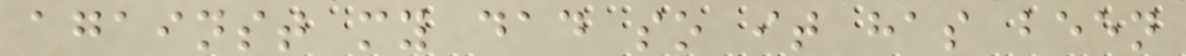against my dad so it has been
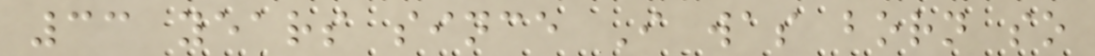33 years since I was born so
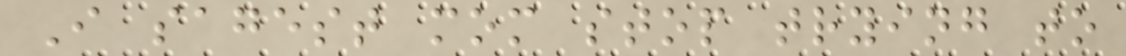I sagest mom stop trying to
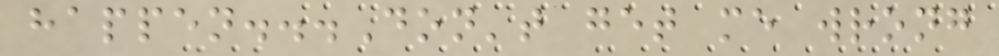happen...Don't get me wrong
